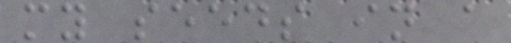my seeds in a
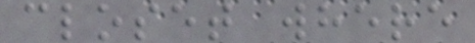closet where
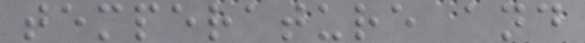temperature and
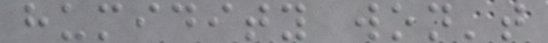humidity won't
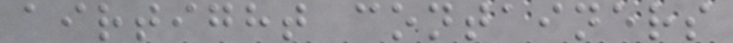airtight containers
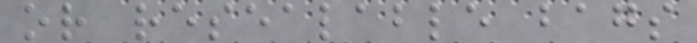or resealable bags
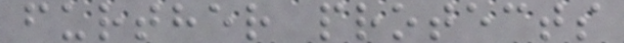further protects
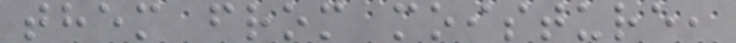them from moisture,
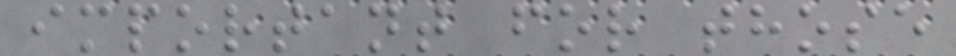important for those
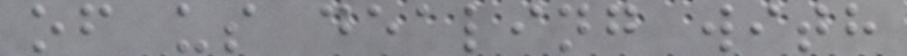of us dealing with
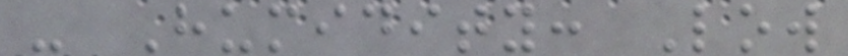- Humidity: Low
